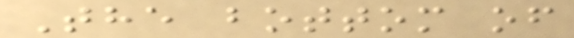The bottom of
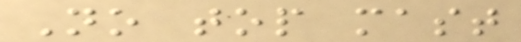No top mast
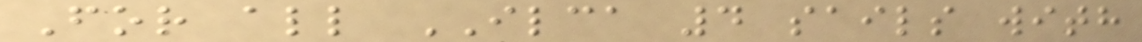For all ILCA 4 sails with
